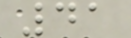41
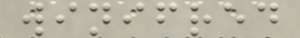winifred
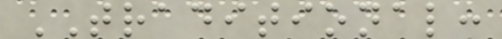TRADITIONAL:
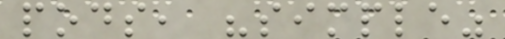pods, "simple"
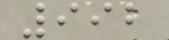992
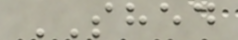SHED
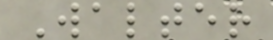Walter
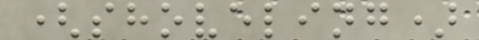(shoveling)
